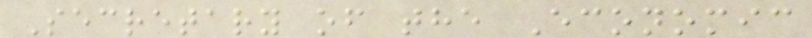Secretary of the Economic
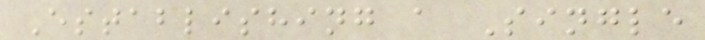Establishing a Single
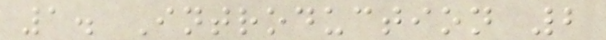1. Introduction 2
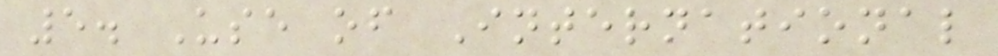5. Use of International
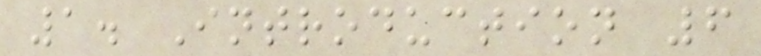1. Introduction 6
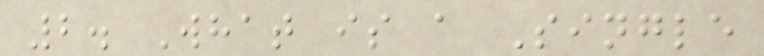2. What is a Single
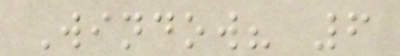Window? 6
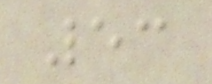53
